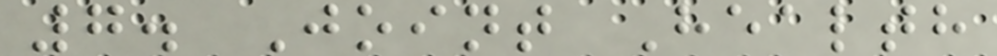7. Joint Health
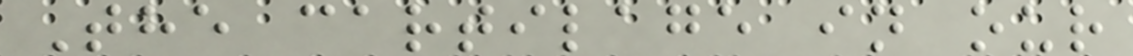The cartilage in our
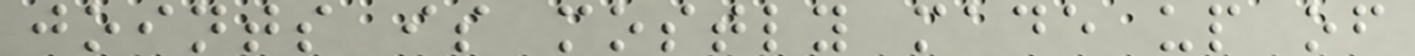joints is mostly made up of
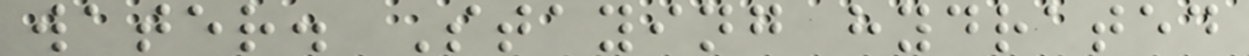water. Staying hydrated
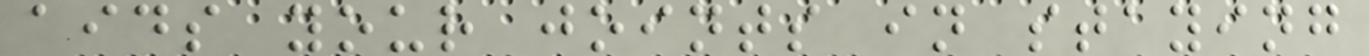aids your joints in staying
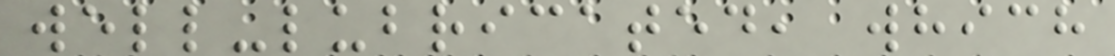well-lubricated, which
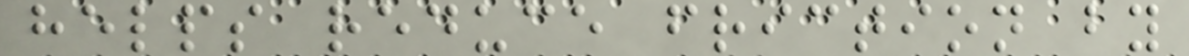helps reduce friction by
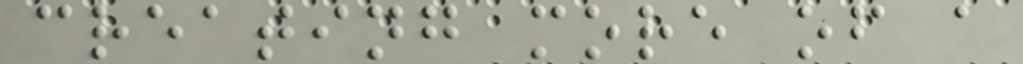creating more of a
